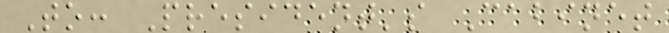To: President's Cabinet
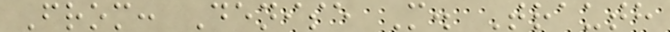From: Denise M. Trauth
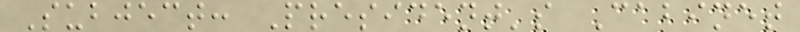Subject: President's Cabinet
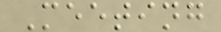Meeting
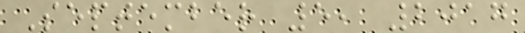September 5, 2017
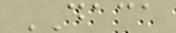DACA
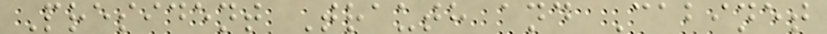President Trauth and Cabinet
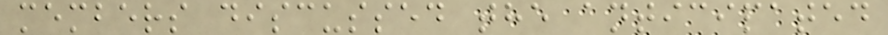members discussed the anticipated
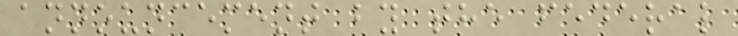announcement by the federal
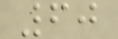60
